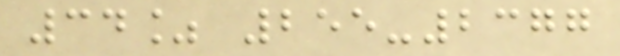34% 255-2377
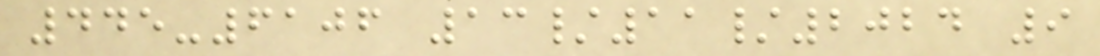445-6106 13/11/2024 9
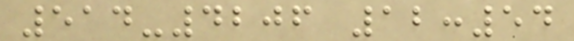514-4206 12:54
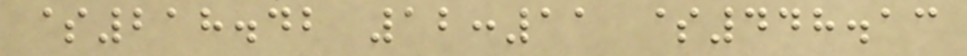$218.42 12:11 $448.13
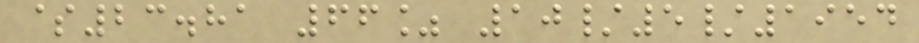$23.81 66% 10/5/1954
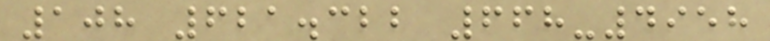108 621.322 668-4958
